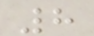8
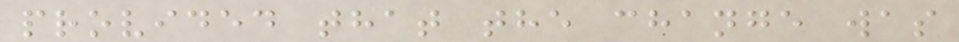provided that the change was
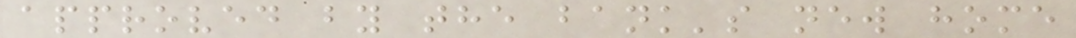approved by the bank's new home
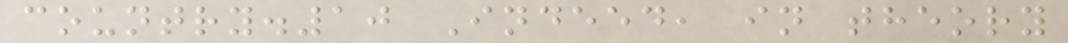country.10 Indeed, in theory
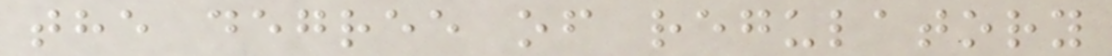the degree of regulatory
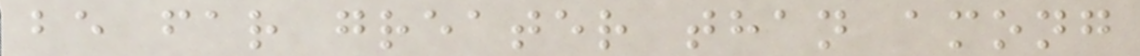be far greater than among
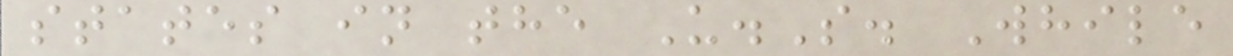states in the U.S. While
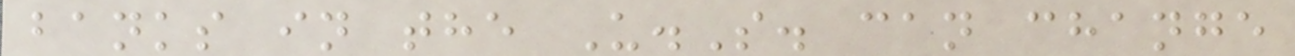banks in the U.S. can change
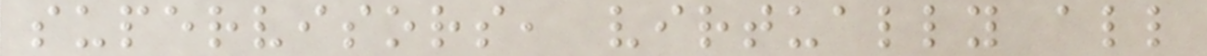supervisors, virtually all
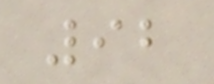92
